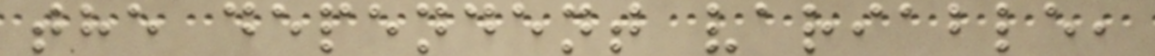the dependent variable,
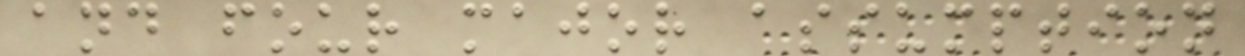and four major assumption
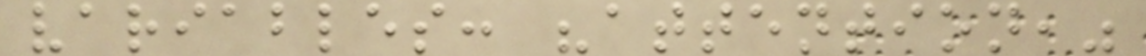variables: "attention,"
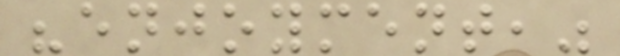"enjoyment,"
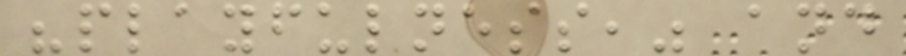"playfulness," and
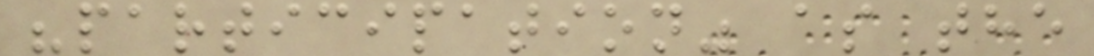"participation" as the
